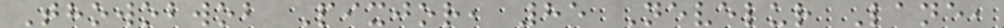Thowobwob Pixjor, 85 Nevelur Lane,
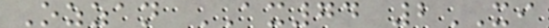Ozzan AX74 2XI
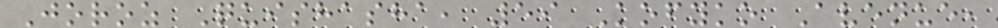Joroz Quishasha, 59 Kofyko Avenue,
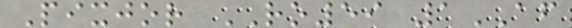Pixjor RO59 1AF
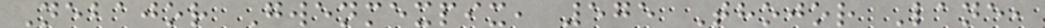Nebajor Gwenmexpix, 575 Thojor Lane,
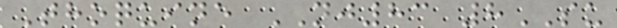Thoquine NJ83 8SU
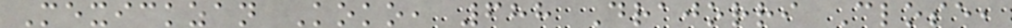Mexickzan Koko, 688 Drajorri Close,
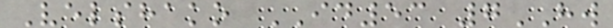Velshako ID53 7HW
